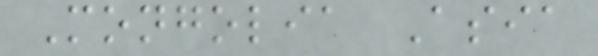Mongolia Asia
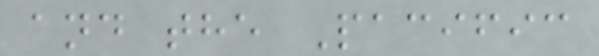and the Pacific
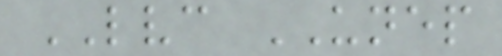LVC UNEP
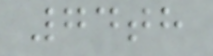74th
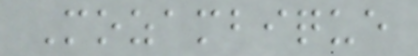Mozambique
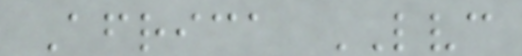Africa LVC
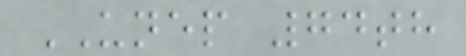UNEP 74th
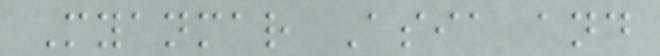Myanmar Asia and
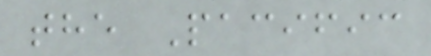the Pacific
